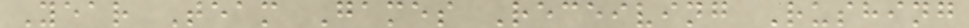Year Team Games Receiving Rushing
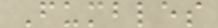Fumbles
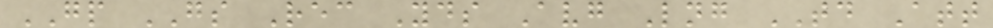GP GS Rec Yds Avg Lng TD Att
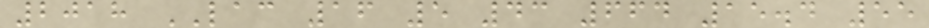2018 LAC 16 5 43 664 15.4 55
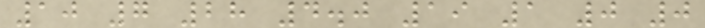10 7 28 4.0 19 1 0 0
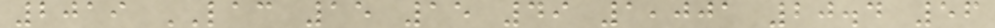2019 LAC 15 15 49 1,001 20.4 56
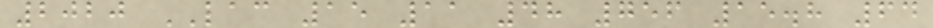2020 LAC 15 11 48 756 15.8 64
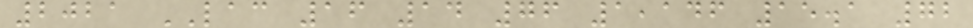2021 LAC 16 14 76 1,146 15.1 72
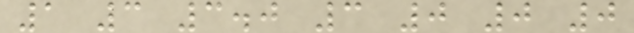1 3 3.0 3 0 0 0
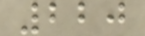220
